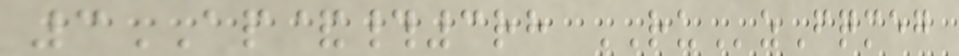3AP&#3rh RUzFqmeg
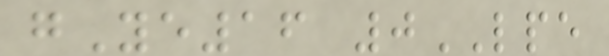gYe16 0LPE
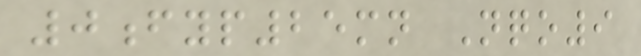0fyp25mn Nqo9
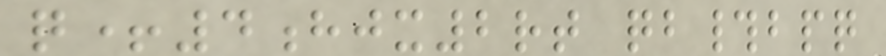q+4hjx2rt qb#bpq
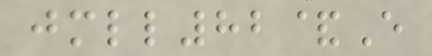jmll82&E
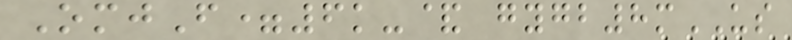OmjF=6k-& gygb8mUS
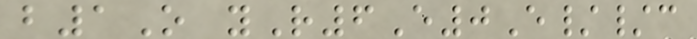b1O yR6E0E//c
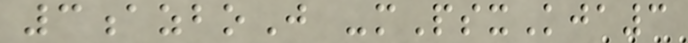3azboJ -mPsxKja3
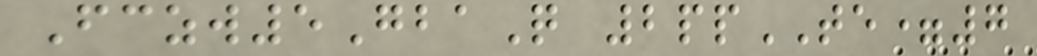Fczw5GbaQ 2ppTE=7
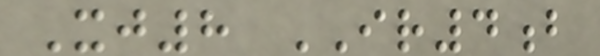Xj8 IR4b
